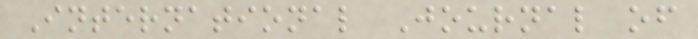International Journal of
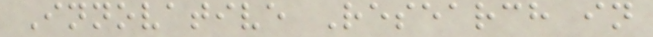Innovative Research in
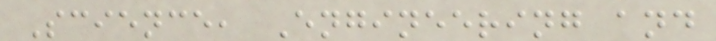Science, Engineering and
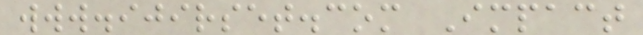www.ijirset.com Impact
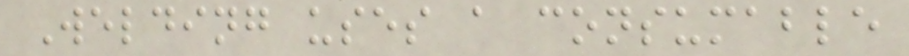Welding uses a consumable
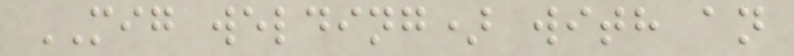MIG welding) with an
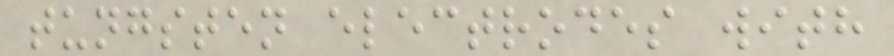tungsten electrodes with
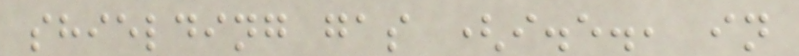shielding gas (i.e., in
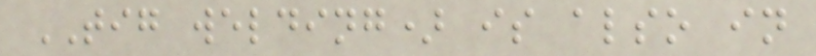TIG welding) is also in
